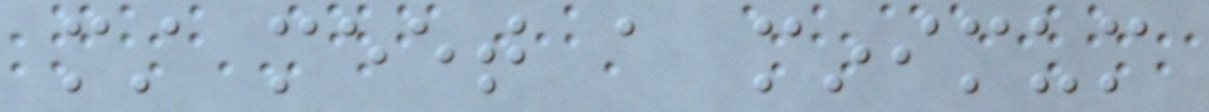must meet a minimum
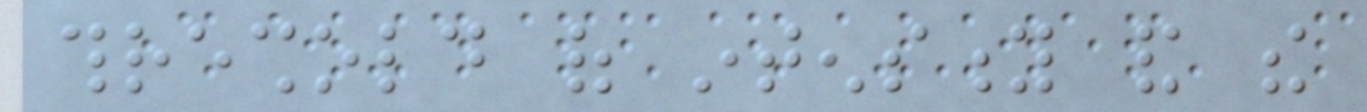threshold of intensity and the
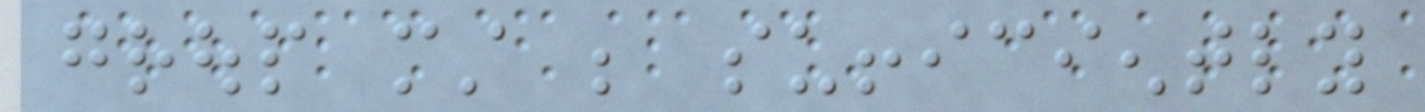group must be sufficiently
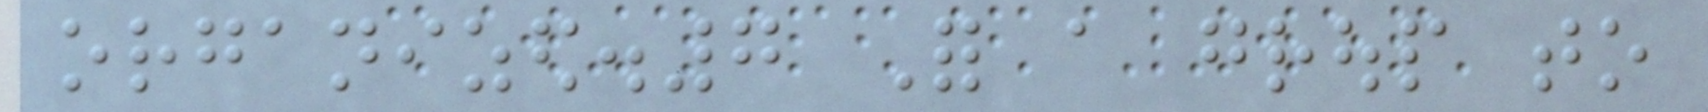organized.7 For a group to
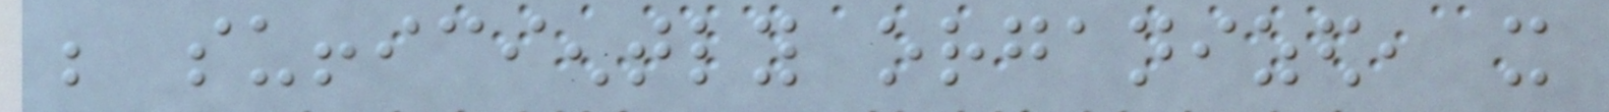be sufficiently organized, it
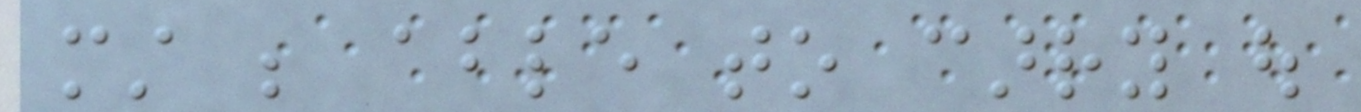must be able to carry out
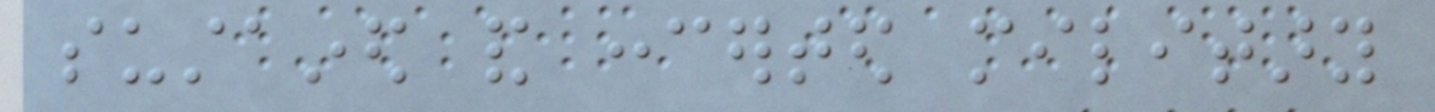sustained and concerted military
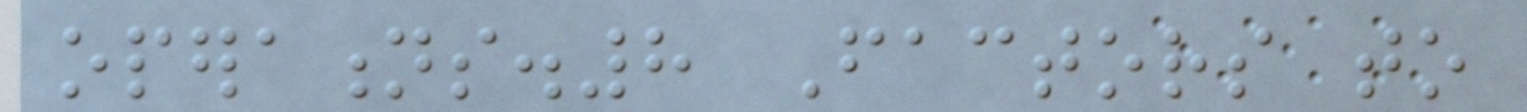operations.8 Factors to
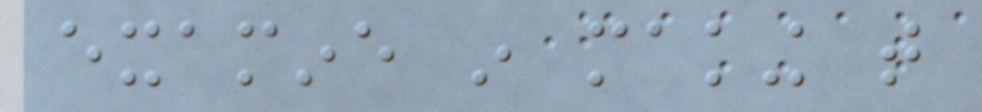examine in making that
